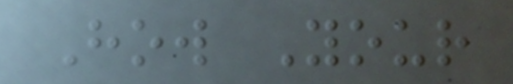How Your
